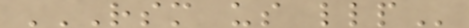RSM US LLP
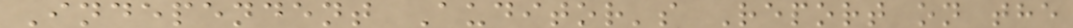Independent Auditor's Report on the
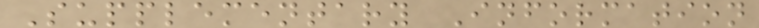Supplementary Information
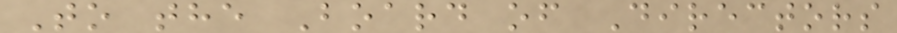To the Board of Directors
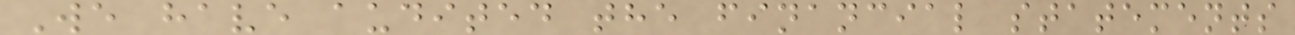We have audited the financial statements
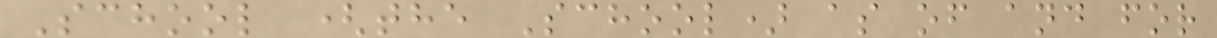School (the School) as of and for
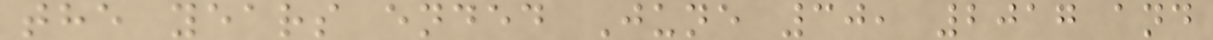the years ended June 30, 2017 and
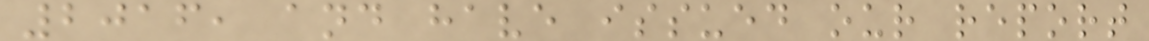2016, and have issued our report
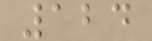124
